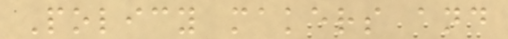Policy makers and
